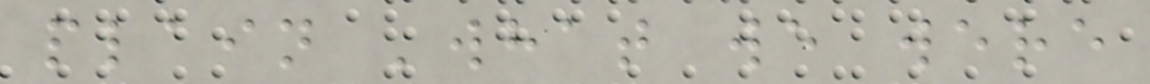plain 'what we were
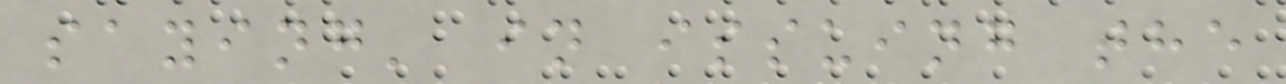saying' in issuing the
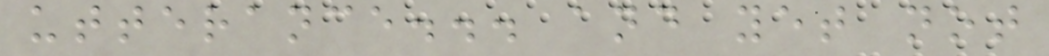utterance... and yet not
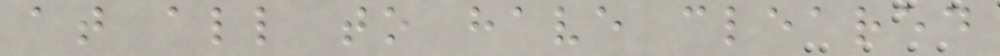at all to have cleared
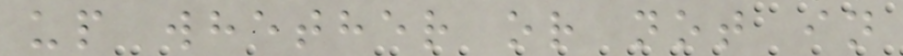up whether or not in
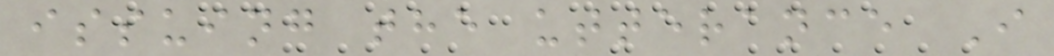issuing the utterance I
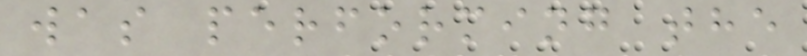was performing the
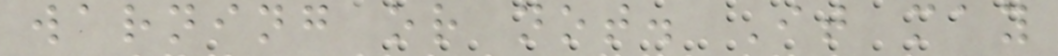warning or not. It may
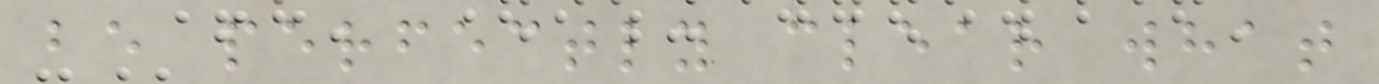be perfectly clear what
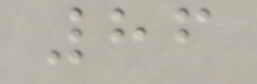86
